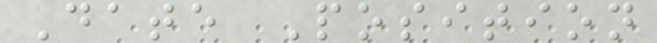Date Position
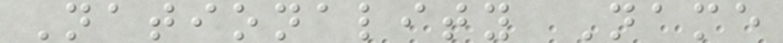Nationality Name
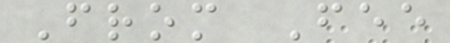From Fee
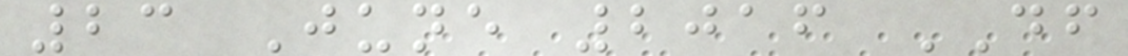23 June 2016 DF
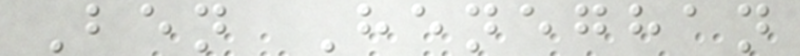Ben Heneghan
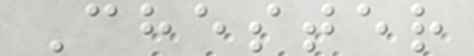Chester
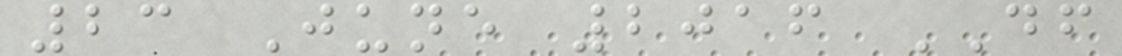23 June 2016 DF
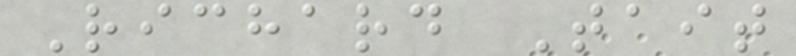Richard Tait
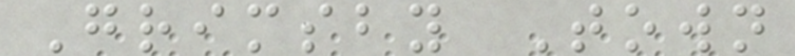Grimsby Town
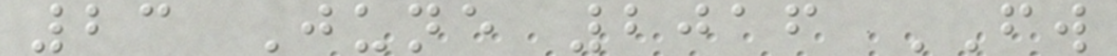23 June 2016 FW
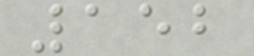152
